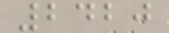2420
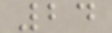24
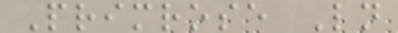Primrose Ln
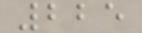225
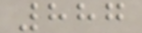887
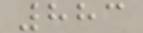883
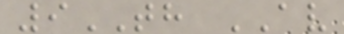9TH AV
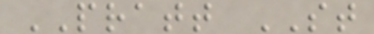PRATT ST
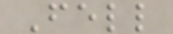Fell
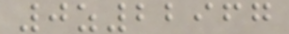0z22967
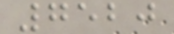7520
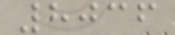8036
